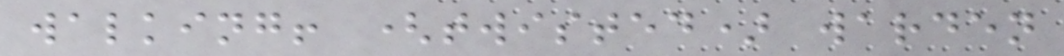walking! (twisted) warden
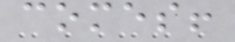comes!
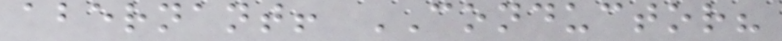abernant! CONDUCTOR?
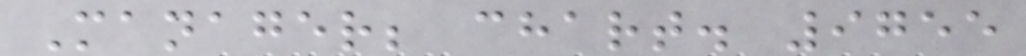Manager; chart. 9755
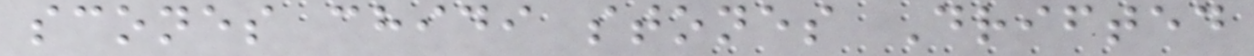scones chidi stones Drifted
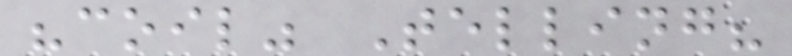"coil" Telling?
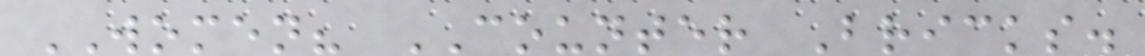WOMEN? COUNTER Bricks.
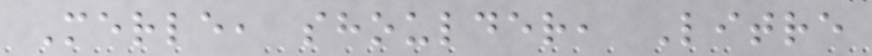Merle, shoulder, Litre
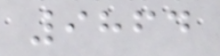9864
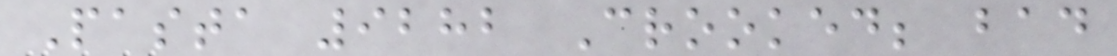Pasta 9282 Crooked; bad
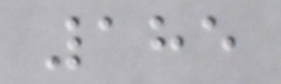185
